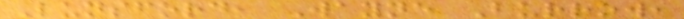Lunsford, Wayne Burrow,
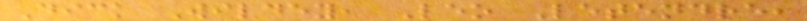Dick Wildey, Leo Letendre,
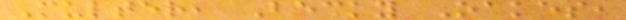Multer, Becky Oakes,
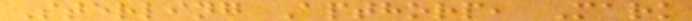Sterling Apthorp, Mark
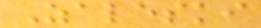Zaleski
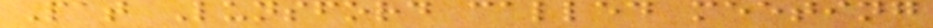Pat Lunsford called meeting
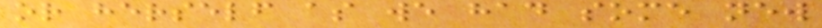or herself as we had some new
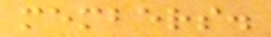members.
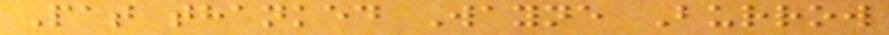Pat thanked Wayne Burrow
